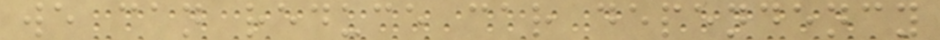we can reduce car dependency
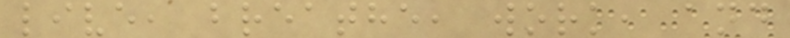live, breathe, work, and
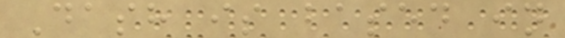Dash is based in
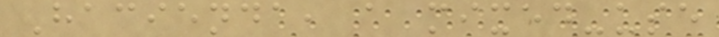Hacienda, a mixed-use
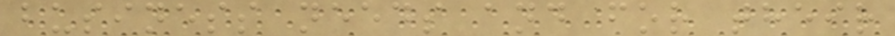business needs and for their
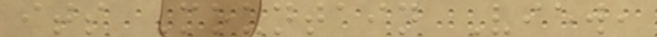its Mountain View,
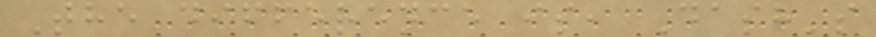The difference is, Dash's
